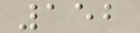152
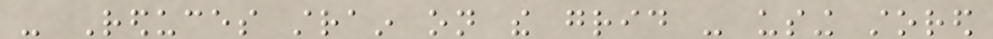- Reduces strain on the grid - using stored
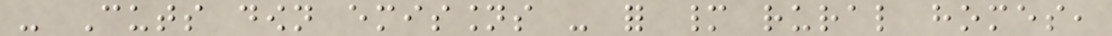- Cuts down emissions - for many rural homes,
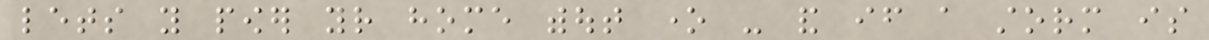lets you power your home without one - and if a storm is
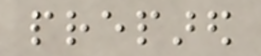prepared
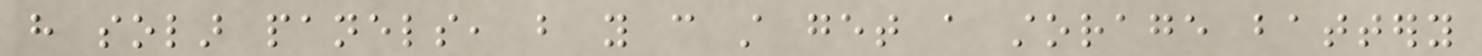have solar panels, but you can still get a storage battery
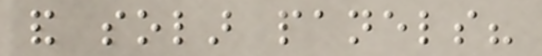and solar panels?
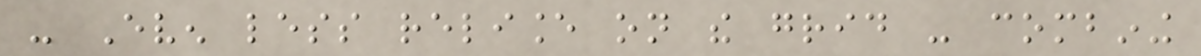- Even less reliance on the grid - combining
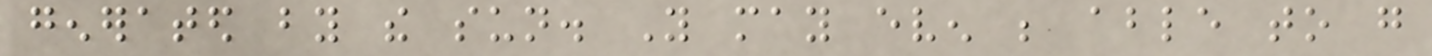generated by the sun. You may even be able to go
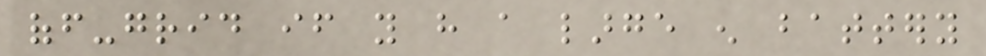off-grid if you have a large enough battery
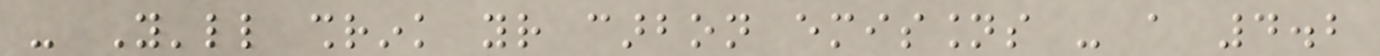- You'll shrink your carbon emissions - a 4.2
